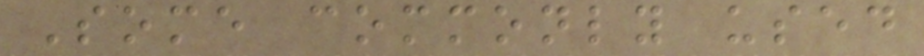Some commonly used
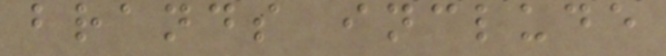brands include
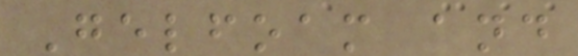Gelfoam and
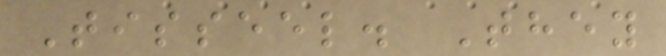Tisseel. They
